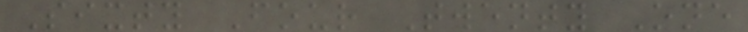Sixty Four Twenty One
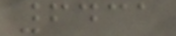6431
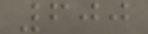600
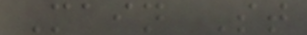Main St
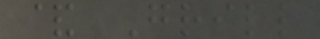& Grill
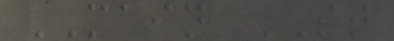MAIN ST
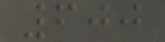600
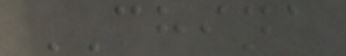CHINA
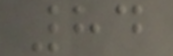84
